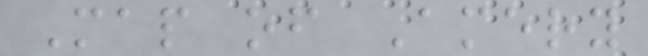Map of Amery
